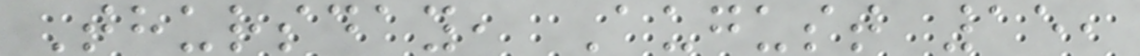Thursday, August 15,
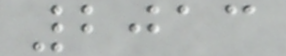2013
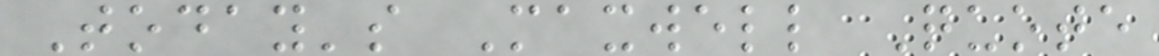Today's Maxwell Quote
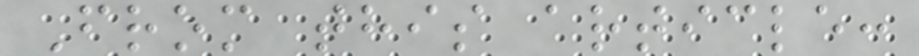From this article:
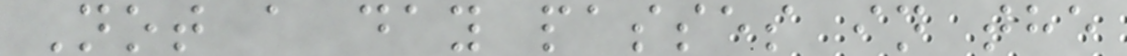Not a day passes in the
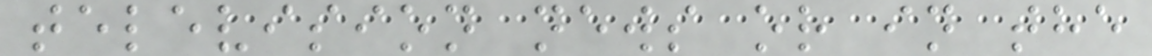television news or in the
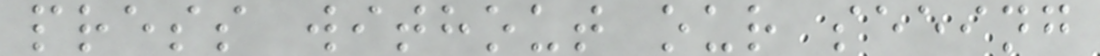press without our seeing
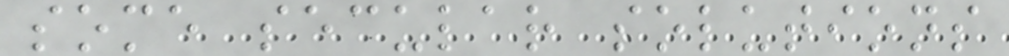some secular solutions
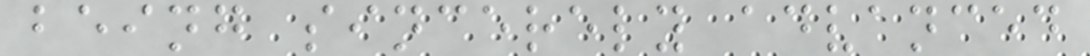being sincerely advanced
